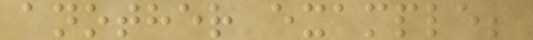another example;
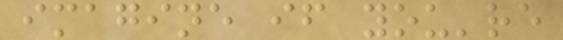imagine if you're
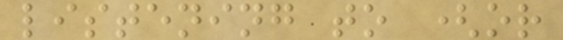listening to (or
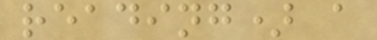reading) a
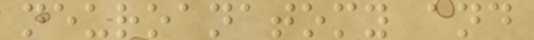neuroanatomy and
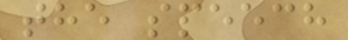the speech
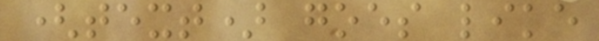(text) goes like
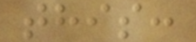this:
